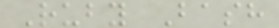Ruby Bash
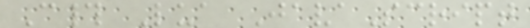C# Lua JavaScript
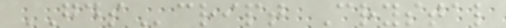GDScript Crystal
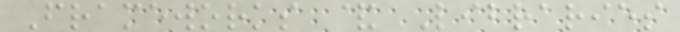Frameworks & Libraries
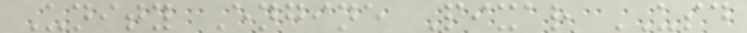Unity Engine Pixar USD
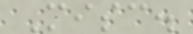Misc.
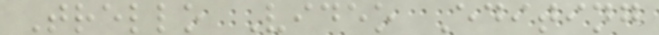Trello Video Editing
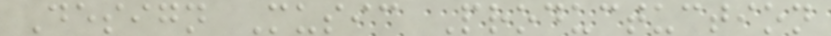Design Music Productuction
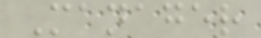Manager
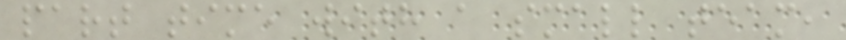part time with a small team,
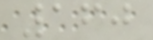160
